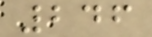246
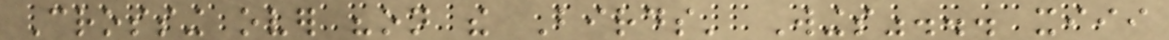Crossing over "on the Birds' Wings"... xiii
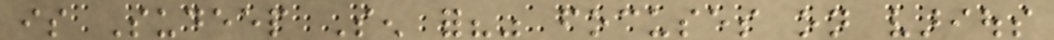is Sudeep Sen for?" focuses on various
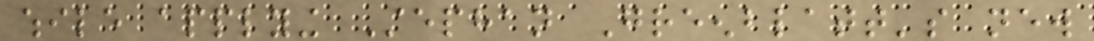while applying Stephan Greenblatt's new
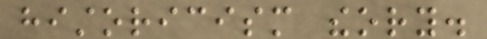historicism theory.
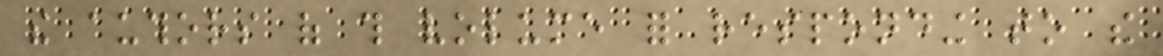the authors of this volume for responding to the
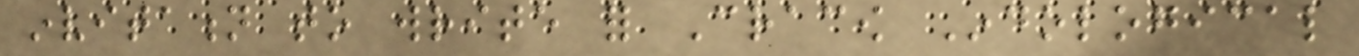invitation to write for Cracow Indological
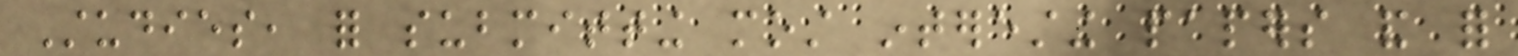Studies, for submitting most interesting papers and for
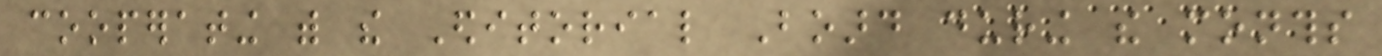cooperating with the Editorial Board during the months
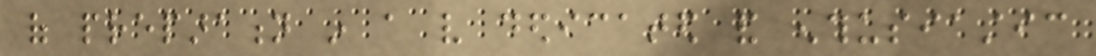of preparation in a very dedicated and enthusiastic
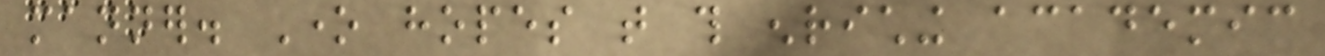manner. One hopes that this enriching academic
